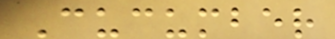Cucumber
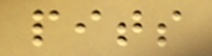pits
